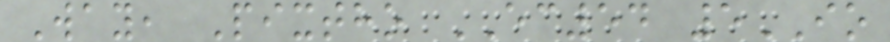Way, Pixtho EC54 5IO
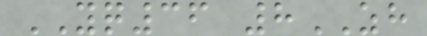YQ36 8ZH
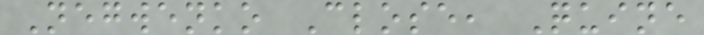Negwenko Close, Quine
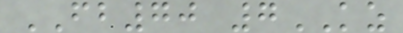FB70 7KZ
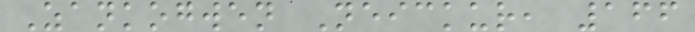Zankogwen Neickur, 166
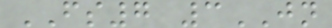FS7 3JN
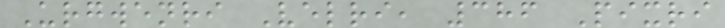Urgwenri Velri, 386 Pixri
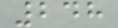248
